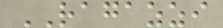RAGAZZI
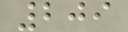209
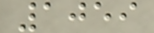1059
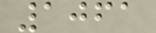1061
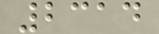2314
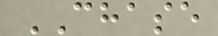CHASE
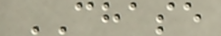CHASE
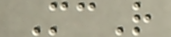McR
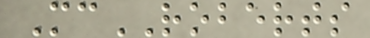McROBERTS
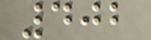402
